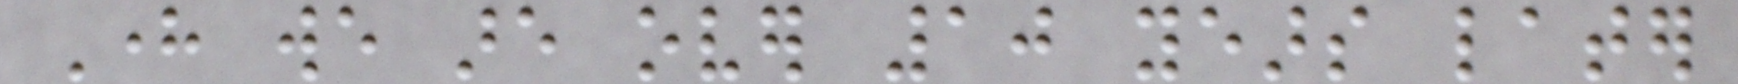Here we are over 10 years later
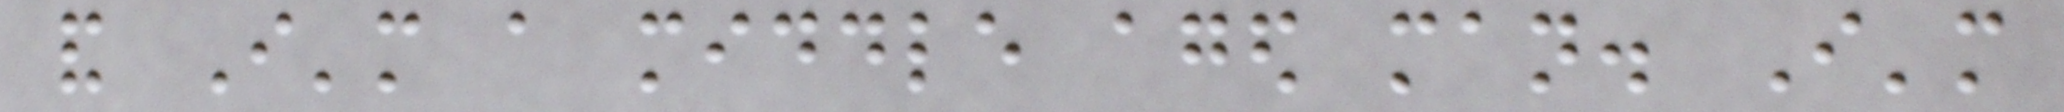and I'm a middle aged man. I'm
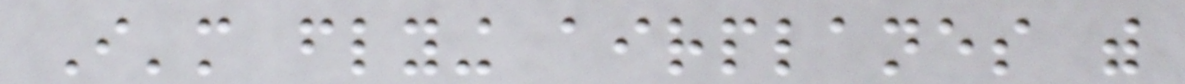I'm flying airplanes with
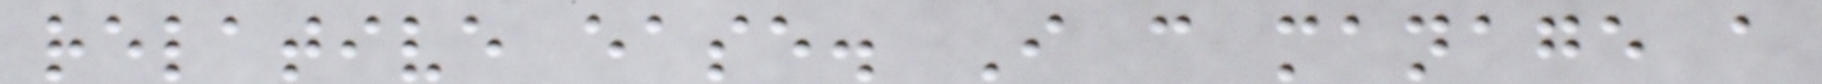relative ease. I can manage a
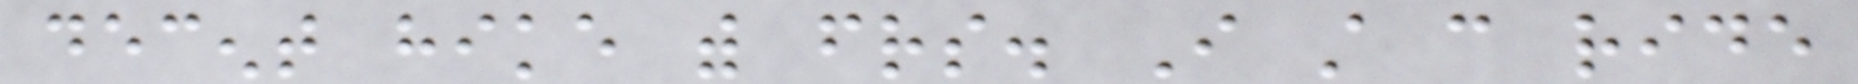decent hike with friends. I still can ride
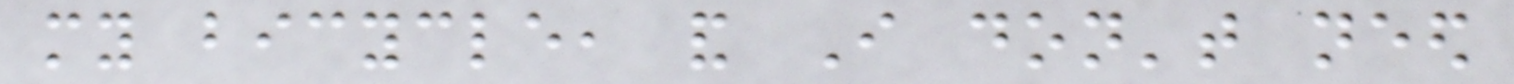my bicycle, and I don't need
